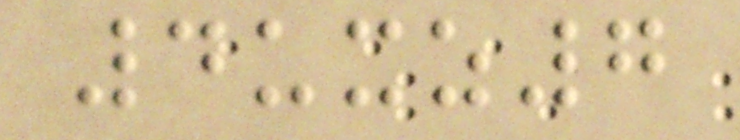4uxz7
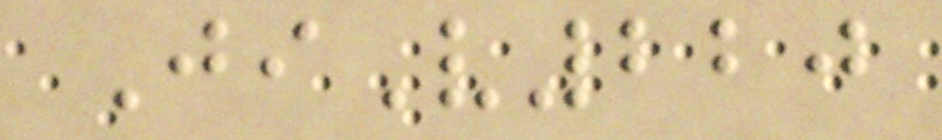JiV220
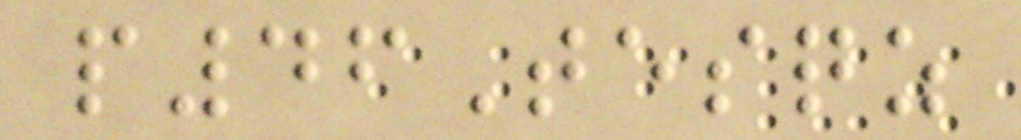p46Tesqz
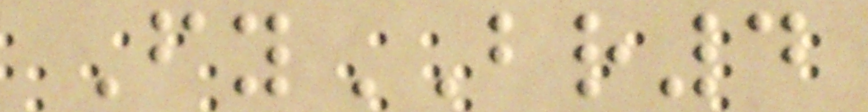FyBR4
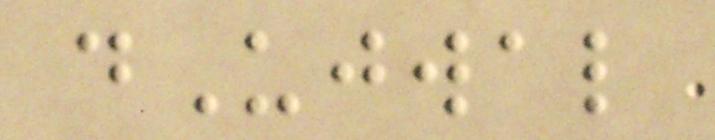dUjwal
